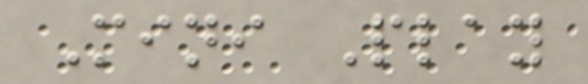Mini Play
